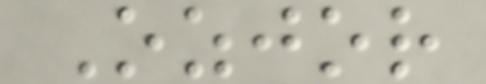Ozjor
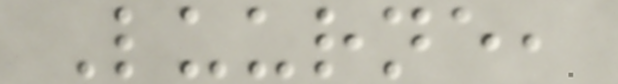Luurne,
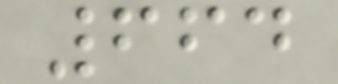664
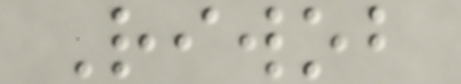Riwob
